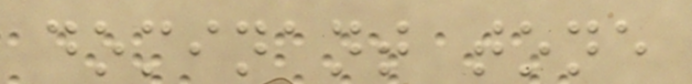dominant tone
